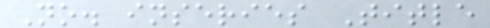No. inseries Title
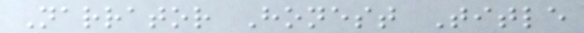Narrator Honest Title
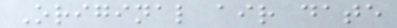Original air date
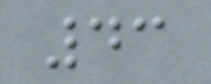43
